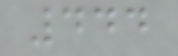444
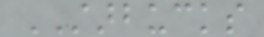STARBUCKS
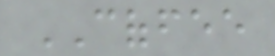COFFEE
